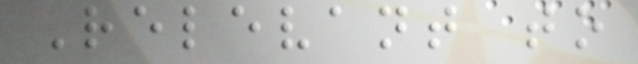Relevant to
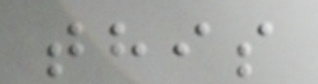this
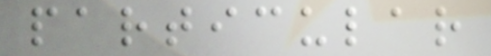particular
